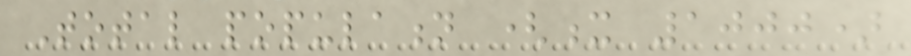Total population (x 1000)
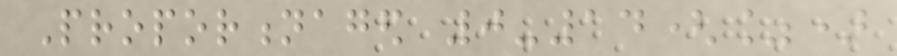Proportionaged 0-14(%)
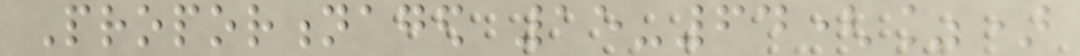Proportionaged 15-64(%)
